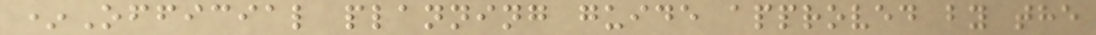*Official planning guide approved by the
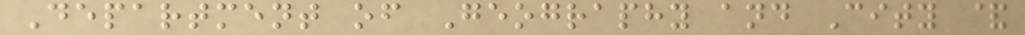Department of Geography and City &
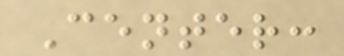Center:
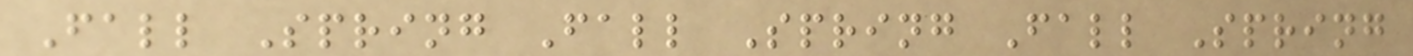Fall Spring Fall Spring Fall Spring
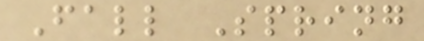Fall Spring
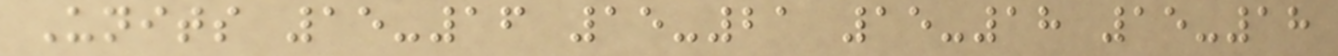Units 15-16 15-21 15-18 15-18
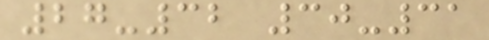27-32 30-31
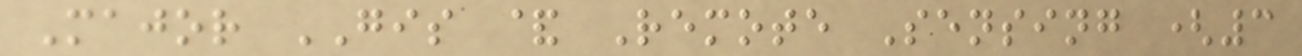Major GIS & Remote Sensing (3
